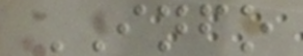INFO
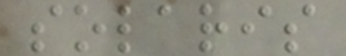solaris
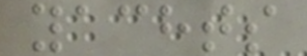yachts
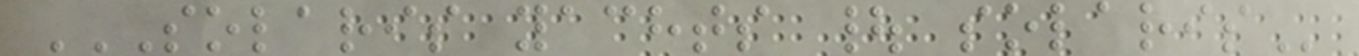SOLARIS YACHTS | SOLARIS
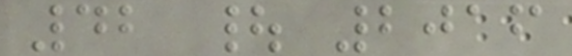42 | 2016
